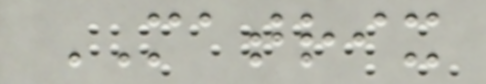MATRIX
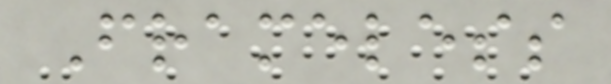Frameless
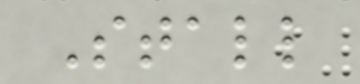Stall
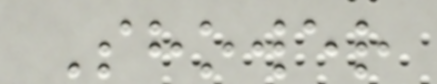Shower
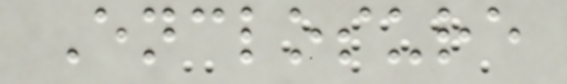Enclosure
